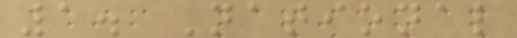1. National
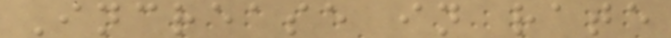Increase in rate
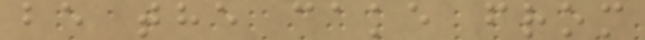be the cake from
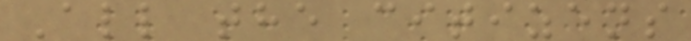All the citizens
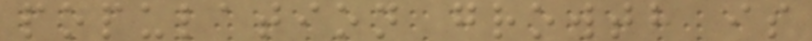population growth is
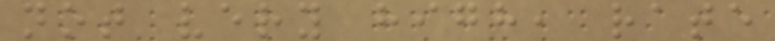not very high, rate
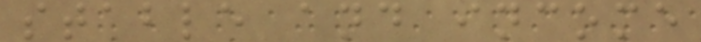stable and income
